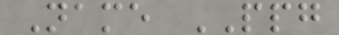Name PPG
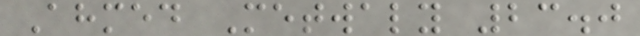Ahmed Metwaly 23.0
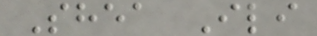Shea Ili
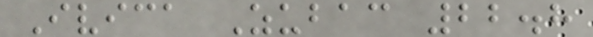Ivica Zubac 22.8
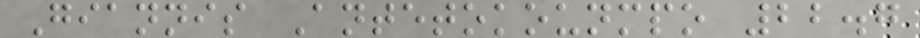Giannis Antetokounmpo 22.7
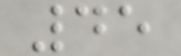45
